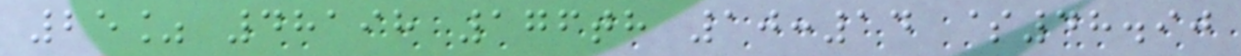25% 48198 176th 10:14 $48.90
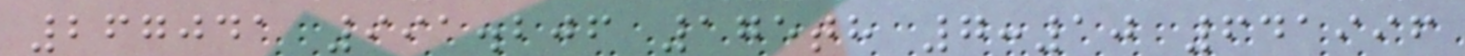267041 991.206 175th 7:10 641996
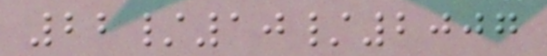22/10/2007
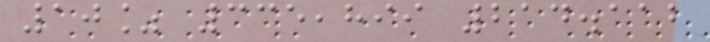10% 335,899 214.112
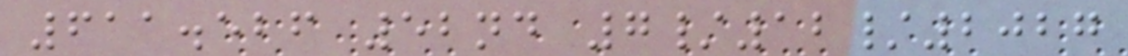611.526 52nd 7/12/2027
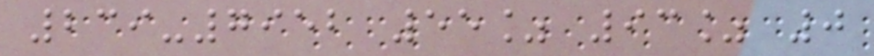239-7952 55% 93% 0
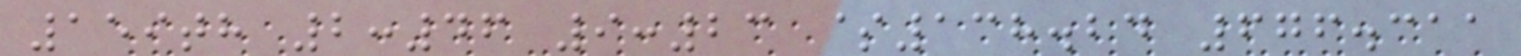159th 2:46 9:23 $138.24 676.311
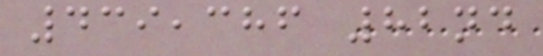439,386 82nd
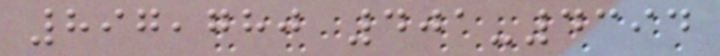897,780 401-4394
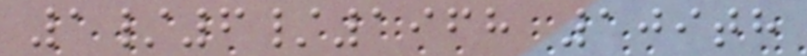1/6/1968 109th
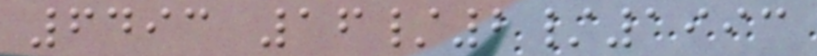6493 16/2/1993
